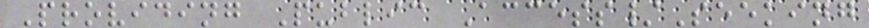Providing Public Access/Seeking
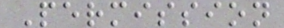Permission
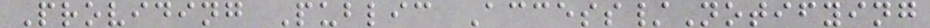Providing Public Access/Notifying
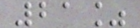21%
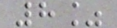8%
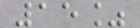15%
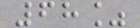68%
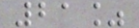21%
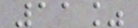11%
